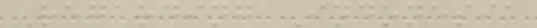Regarding Indonesia
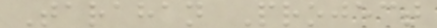Tarahan Project
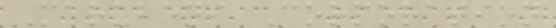Marubeni Corporation
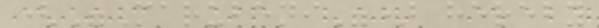("Marubeni") hereby
